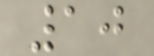10
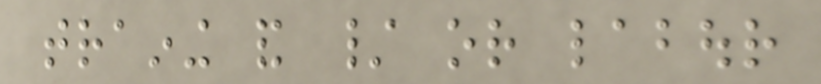training and / or labour
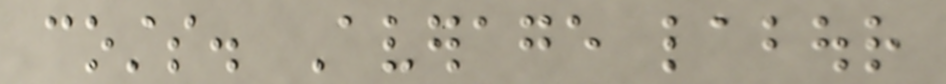costs. Average labour
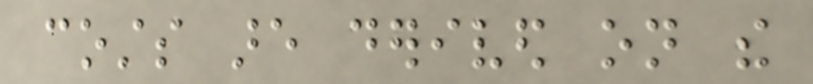costs are derived on the
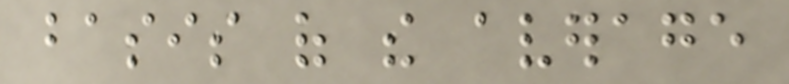basis of the average
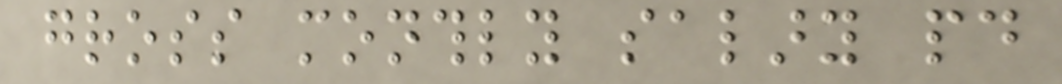gross monthly salary paid
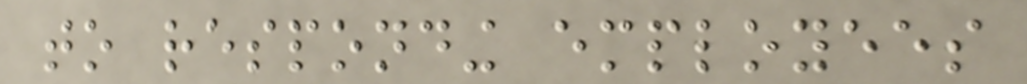to responding employees
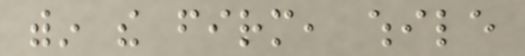within the firm, while
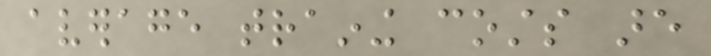average training costs are
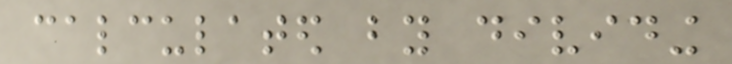calculated by dividing
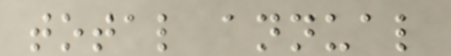total annual
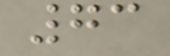73
